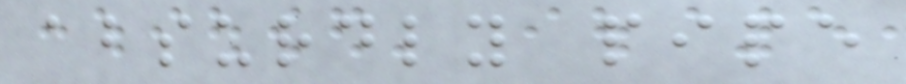absurdly pipe
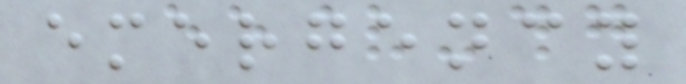emergency
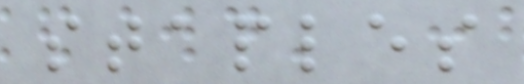staples
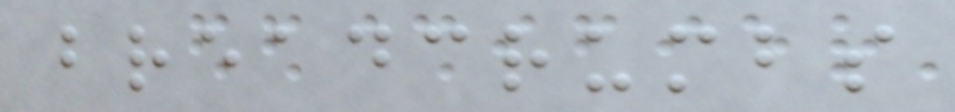breadcrumbs
